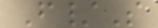F/S
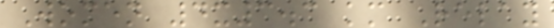Women 4x3.3 km Relay
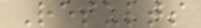Results
